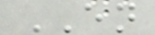EN
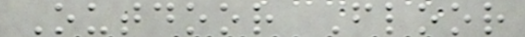Outdoor Floor
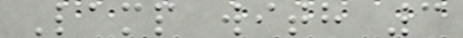Lamp with 3
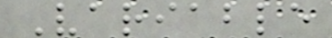Variable
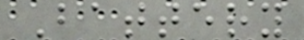Battery
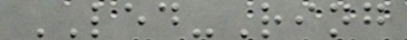LED-Ring
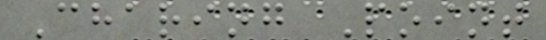Charing Point
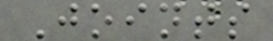Joints
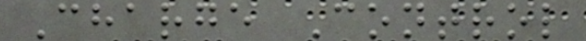Charge Control
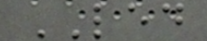LED
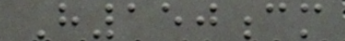H150cm
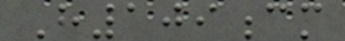H109cm
